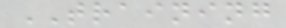TRAINING
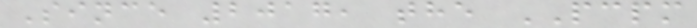Since 2017, the PCPM
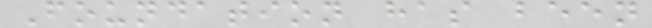Foundation has been
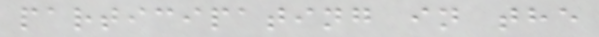participating in the
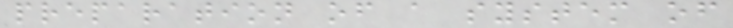preparation of a system of
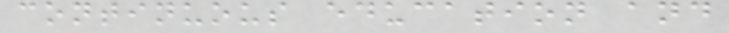continuous education and
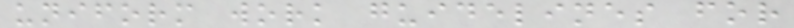uniform work guidelines for
